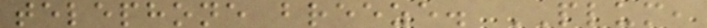telephone breeze. PLUM,
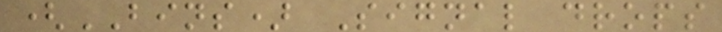(BINS) Signal drops
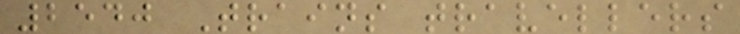2540 Trains travellers
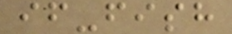if-fish
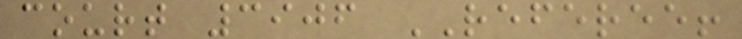court 3906 REFEREE!
